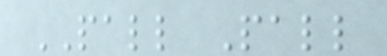PALL Pall
